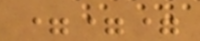===
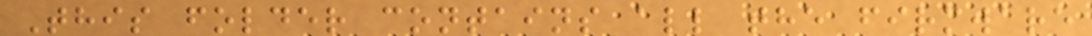This folder contains all the firmware
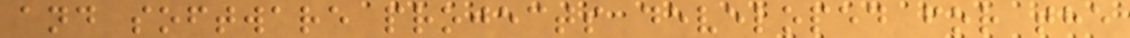and software projects developed for the
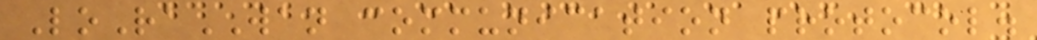LoRaWAN communication protocol.
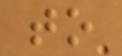to
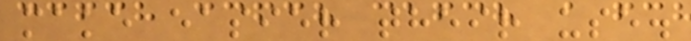make easier their use.
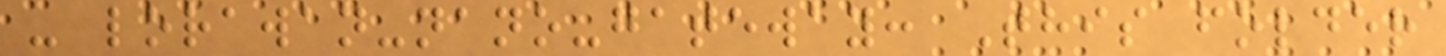- lorawan-nano-gateway: This folder
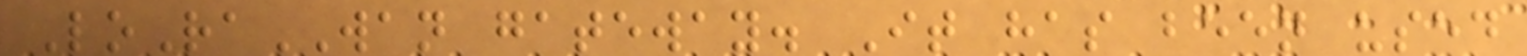LoRaWAN gateway. It has been used
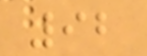92
